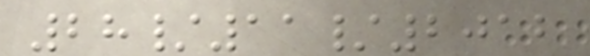28/11/2012
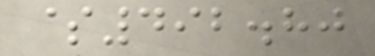$492.80
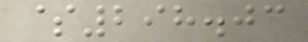$298.03
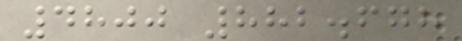4800 882.678
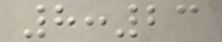8:23
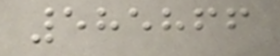585866
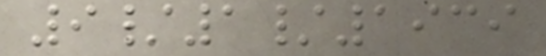9/1/1939
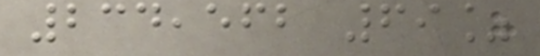234,562 69%
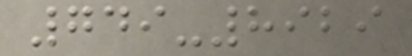749-8929
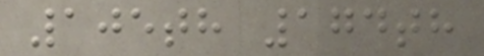105th 174th
